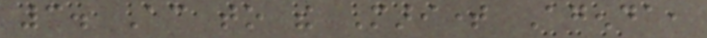3. According to the Maritime Agenda,
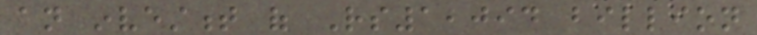an investment of Rs1,094 billion
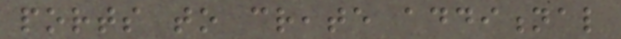ports to create additional
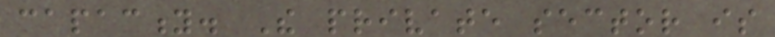capacity. The private sector is
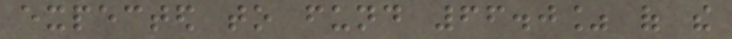expected to fund 66.0% of the
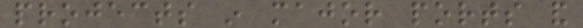projects in major ports and
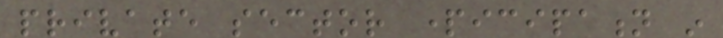private sector participation in
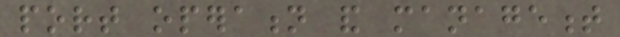port operation and management
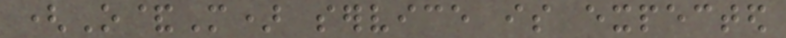(O&M) service is expected
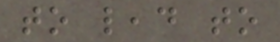to lead to
